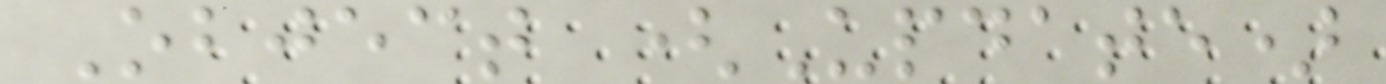Object (Update)
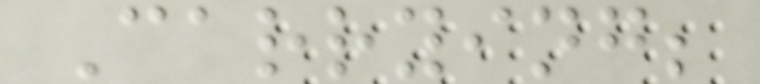Carrying;
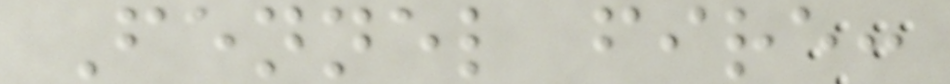Fennel fire:
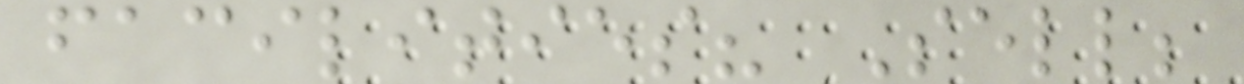facilities? Sell;
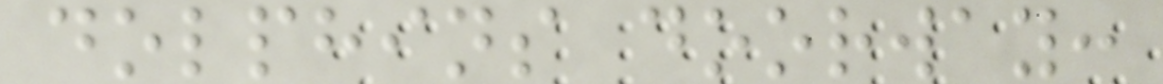dolphins doorway:
